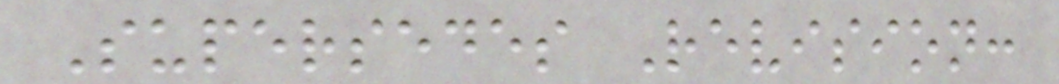Supersedes Revision:
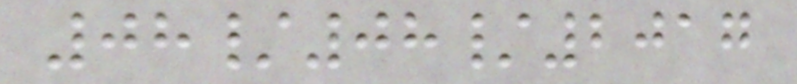08/08/2017
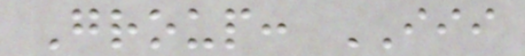Group: III
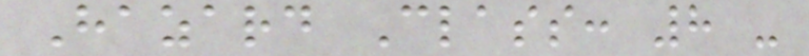Hazard Class: 8 -
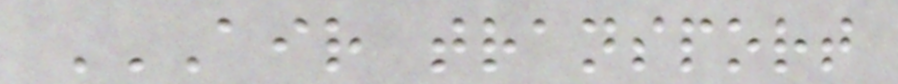AIR TRANSPORT
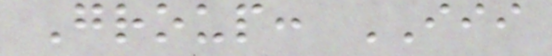Group: III
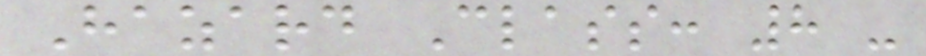Hazard Class: 8 -
